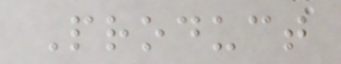Product
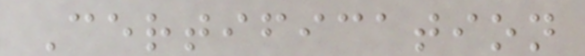Certification
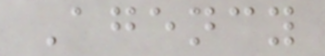Agency
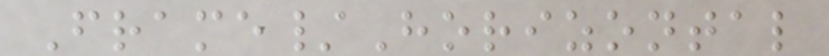Frame/Horizontal
